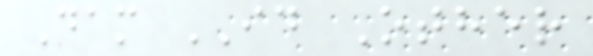Dam ID Other
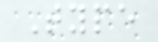Type
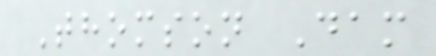Thomson Dam
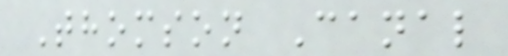Thomson Canal
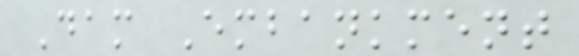Dam Embankment
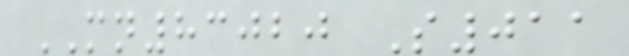MN83020 S011
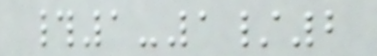#1-1/2
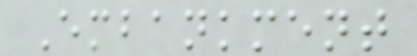Embankment
